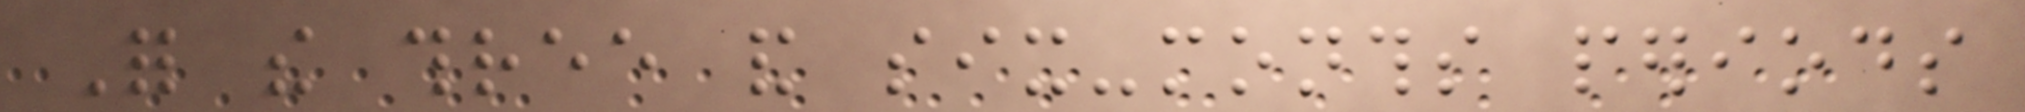For the three and six-months periods
